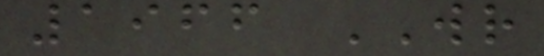1966 WR
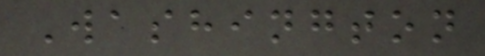Washington
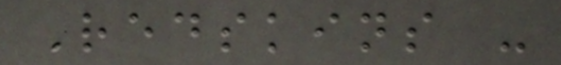Redskins -
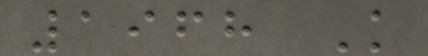1968 K
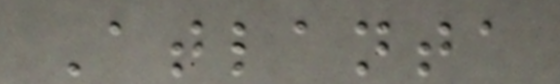Atlanta
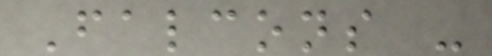Falcons -
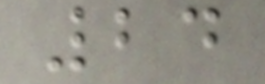24
